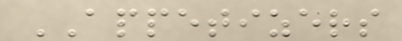APPETIZERS
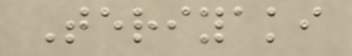Teriyaki
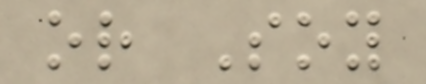or Soy
